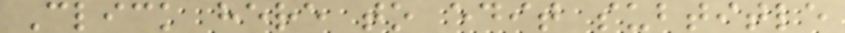Click here to edit subtitle
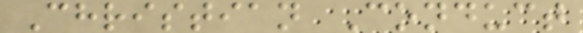Christian Conduct
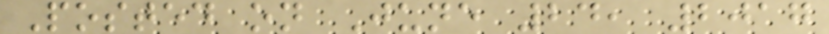Posted on June 24, 2017
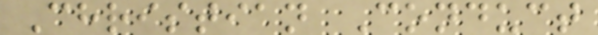Christian Conduct
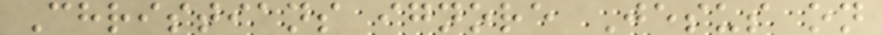Christians ignore Jesus on
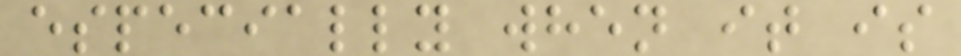especially when it is
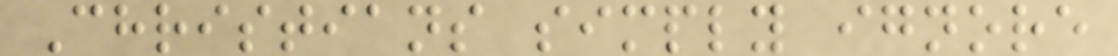Christians simply ignore
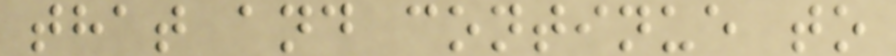that and continue to
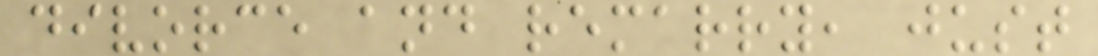divorce and remarry, just
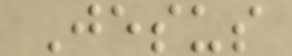Jesus
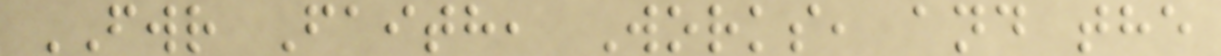FWR Faith, Works, and the
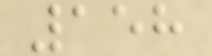158
